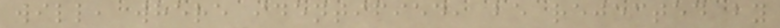will, where identified, be rejected by
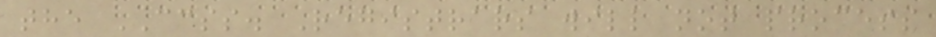the CCSS. Registrars will not process
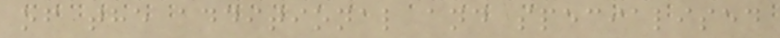of the additional and specialised
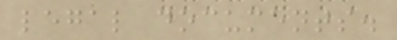legal documents.
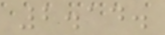2.14.
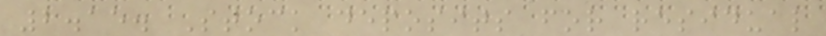2.15. Stock deposits for residual
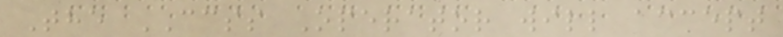The CCSS Operator will accept
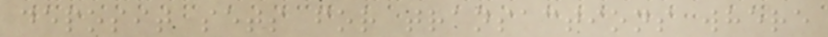deposit sets for transactions where
